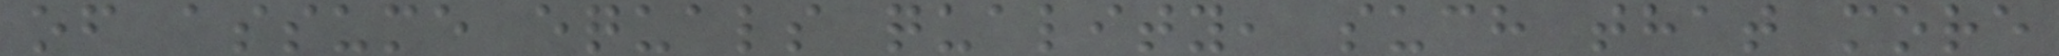of assume equals quality, such that more
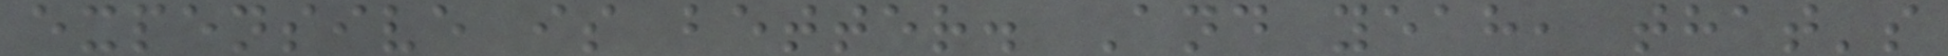expensive is better. And yeah, that's
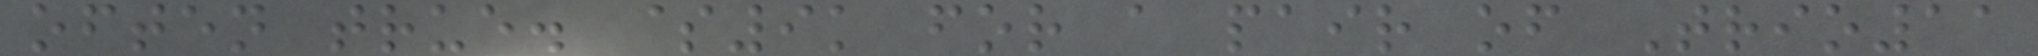often true. $9k for a pair of Trio11
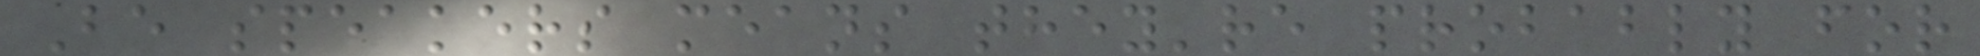Be speakers means they're probably for
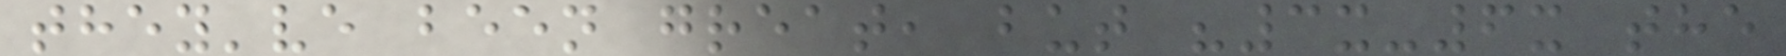they've been great, but "3x-6x the
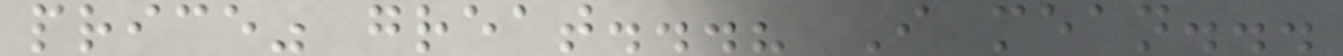price" great...? I mean...
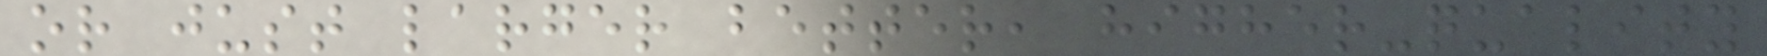or just larger better, higher-quality
